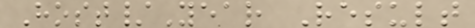Host/Year Result
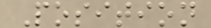Position
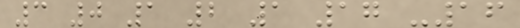3 0 1 2 1 17 -16
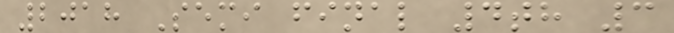2018 Semi final 4th 3
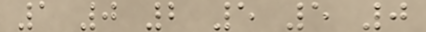1 0 2 5 5 0
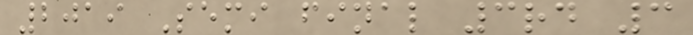2019 Semi final 3rd 3
